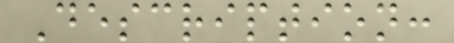Description:
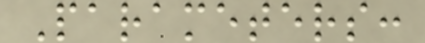Parameters:
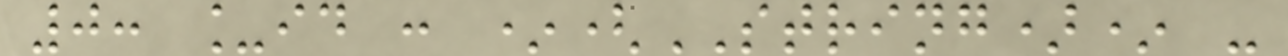0: _id : *(STRING)* -
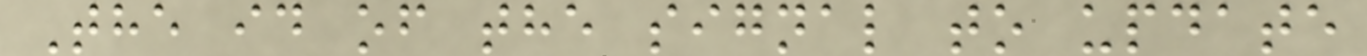The id of the signal to update
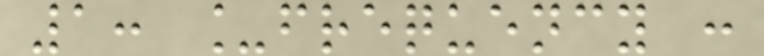1: _frequency :
